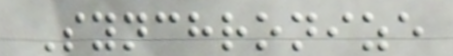Synchronize
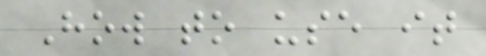How to use it
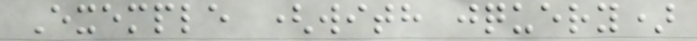Exemple (with jquery)
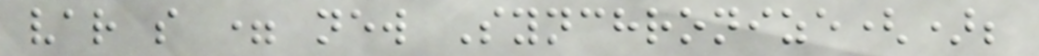var s = new Synchronize();
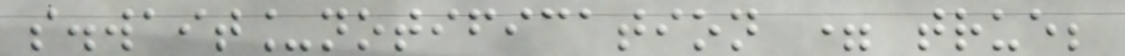s.wait_notification = true;
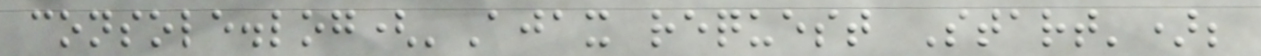console.log('Ajax request Start');
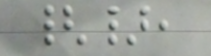{},
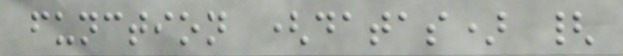function (datas) {
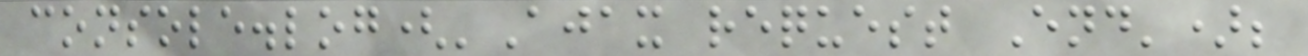console.log('Ajax request End');
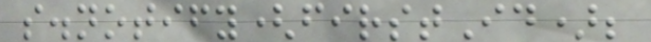s.notify(firstId);
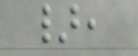},
